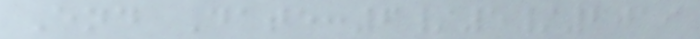End Date:6/5/2019
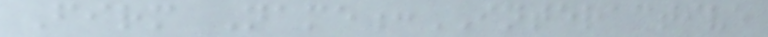Firm Name:INTERACTIVE
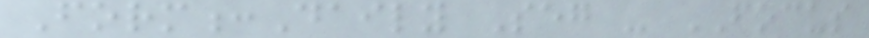Form:Daily Seg - FOCUS
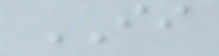II
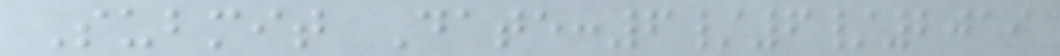Submit Date:6/6/2019
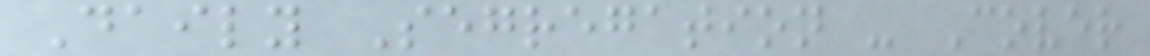Daily Segregation - Cover
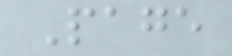Page
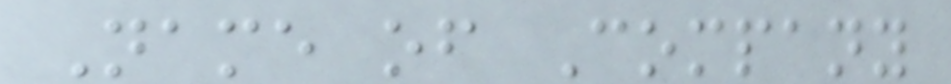Name of Company
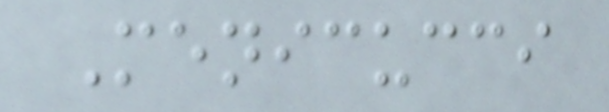Menicucci
